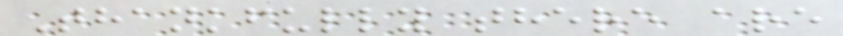Thankfully there are
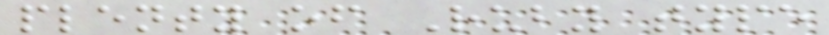plenty of Ruby type
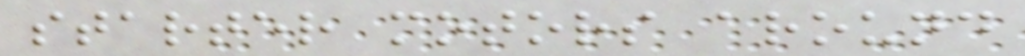starter motors around
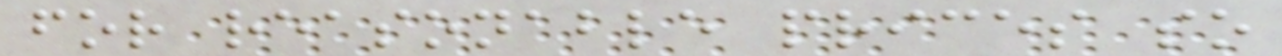for reasonable prices so
